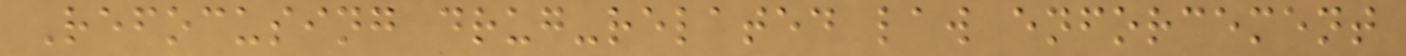Refocusing drug-related law enforcement
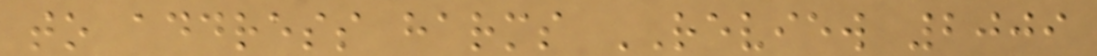to address harms REVIEW 2009
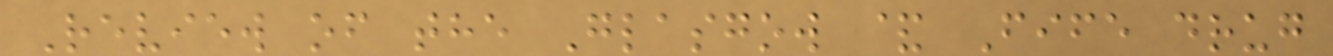Review of the Glasgow & Fife drug
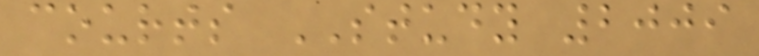courts STUDY 2009
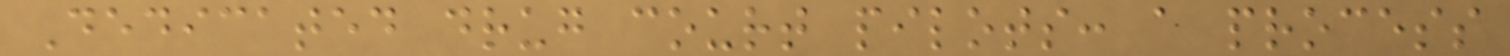Dedicated drug court pilots: a process
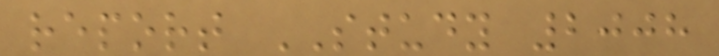report STUDY 2008
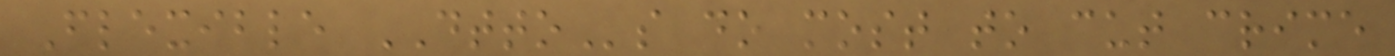Flexible DTTOs do most to cut crime
